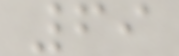69
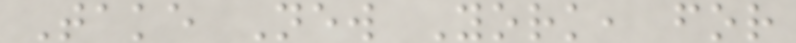Take New York, for
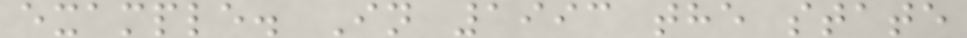example. In 1993 the state
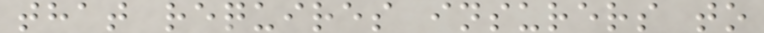that requires insurers to
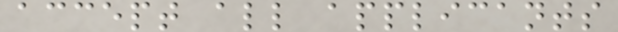accept all applicants
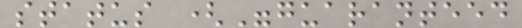status ("guaranteed
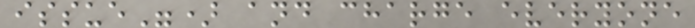issue") and charge everyone
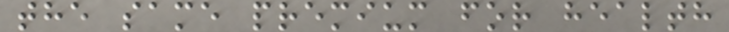the same premium for health
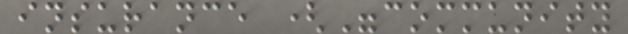insurance ("community
